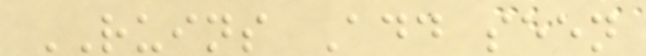RUINS Add seen
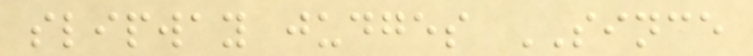slipway judges SINCE
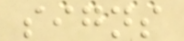signs
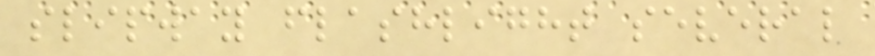slipway flashlight several
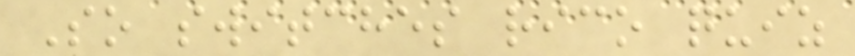So switches rico quiz
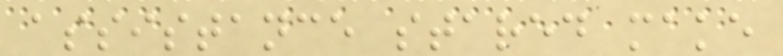assistance stared make
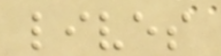lives
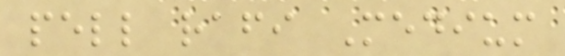pell rafi Medium
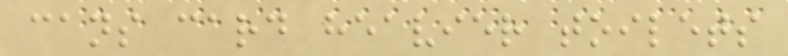cans card heavier toilets
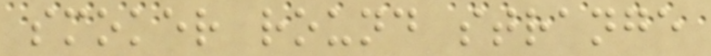smoker round strange
